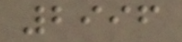2996
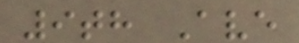9th Ave
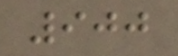900
